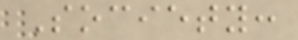Society:
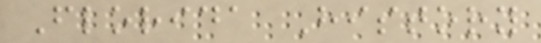Florida History
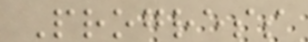Progress
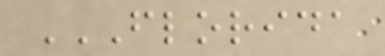FLORIDA
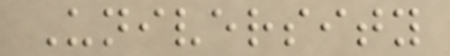University
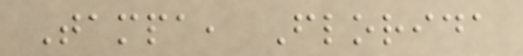Tampa, Florida
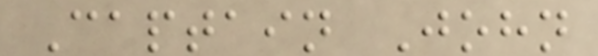Captain John
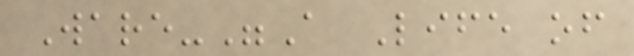Ware-"A Life of
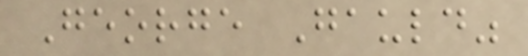George Gauld"
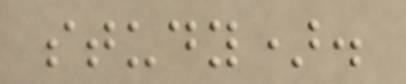study).
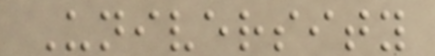University
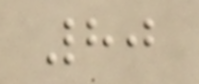80
